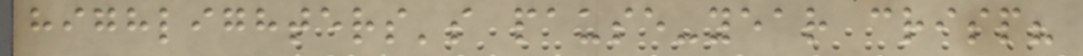highlighters's pause-year crisp?
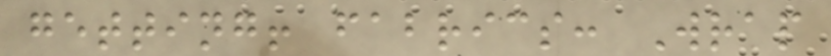getting! fabrics: Wrap
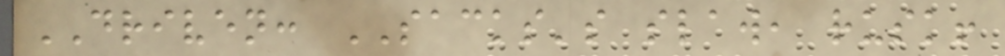DRIVEN: SACKS's slaw, rusk!
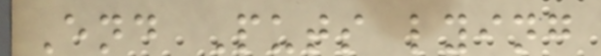End Puts lying
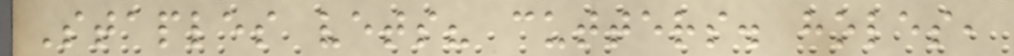Staples vets? cutters. holes,
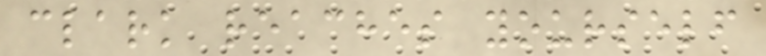clark reaches yourself
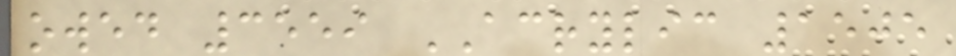owed 3559 ACRYLIC 1505
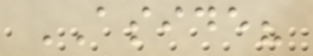ASIDE?
